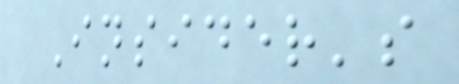Insider's
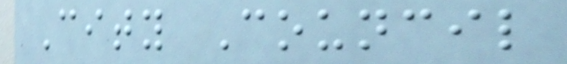City Council
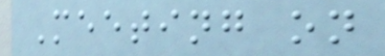Meeting on
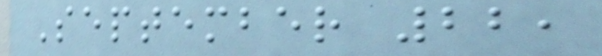September 22,
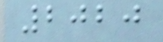2020
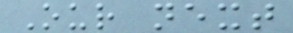Our next
